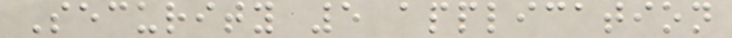Security 5 application
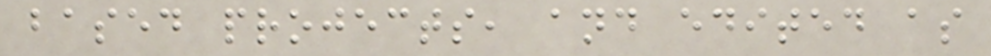based projects, and edited as
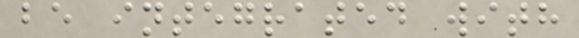be integrated with
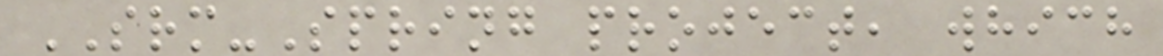SRM-Spring project, which
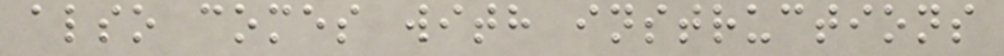also comes with instructions
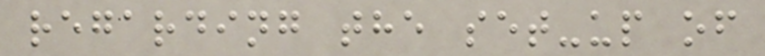regarding the set-up of
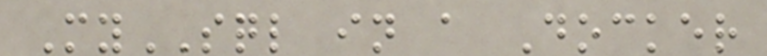MySQL in a Docker
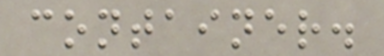container.
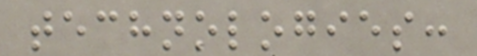technologies:
